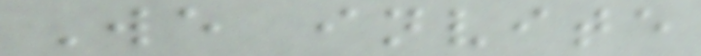We invite
